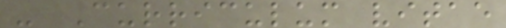- Curriculum vitae
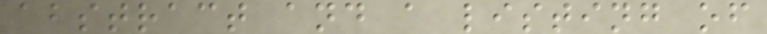abstract and a listing of
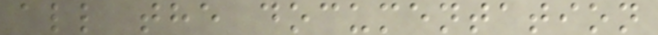all the documentation
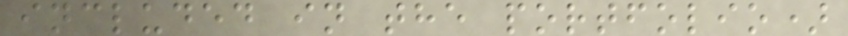included in the portfolio)
